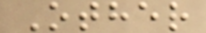Other
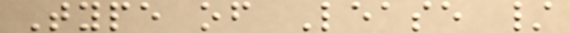Type of Lease /
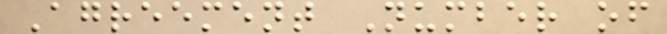Agreement Number of
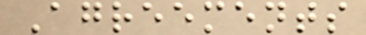Agreements
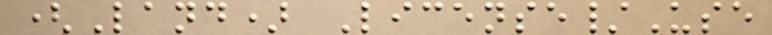(Land) License/Use
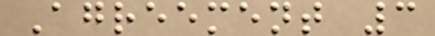Agreement 3
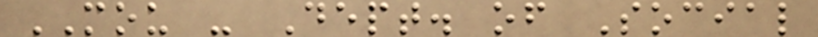MOU - Dept. of Social
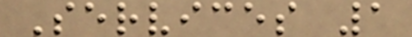Services 1
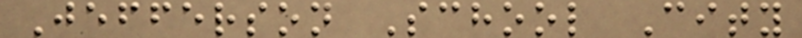Jefferson School City
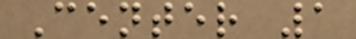Center 1
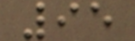95
